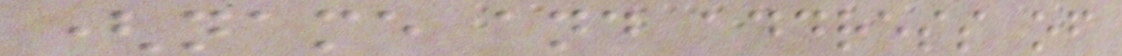(name and address of
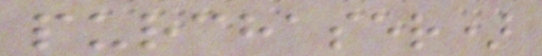purchaser)
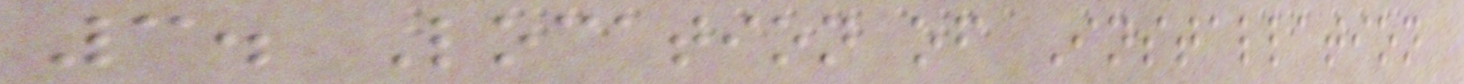3. Location of Installation
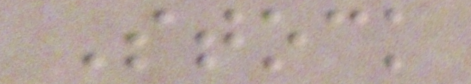Stock
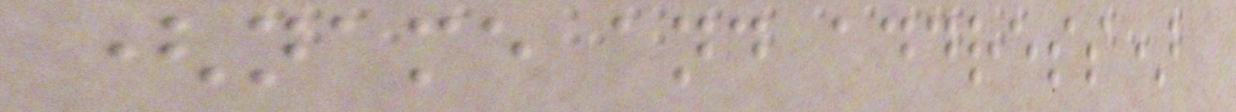(name and address)
